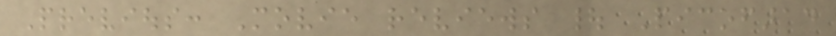Previous: Movie reviews | Picofarad
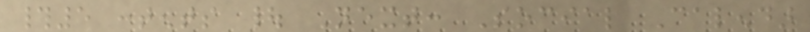#5 contents | Next: Social Calendar
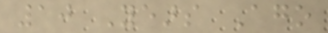10 Years Ago
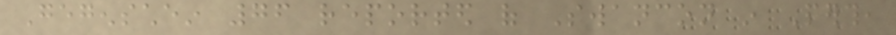Gegenschein 76 reported of Swancon in Perth,
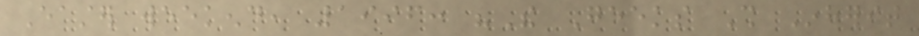Easter weekend, 1996: "The Geeks Shall Inherit
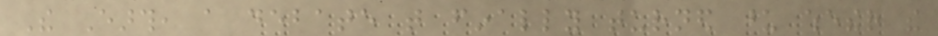The Earth, a debate that finally turned upon whether the
